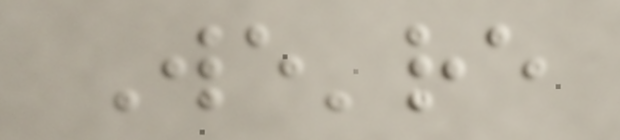We're
